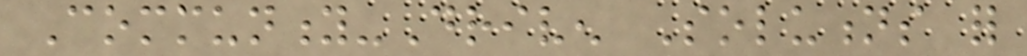Community-Driven Solutions for
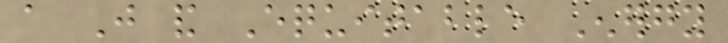a Just and Equitable Energy
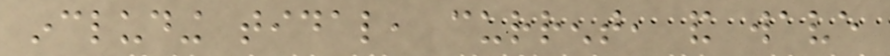including tidal, current, and wave
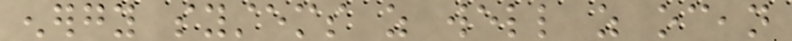energy systems as well as ocean
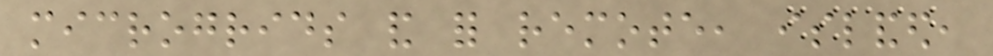microgrids and for remote, islanded,
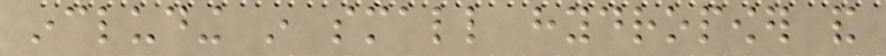including in small hydropower and
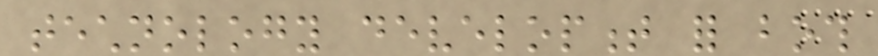technology development for both
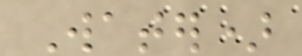Water)
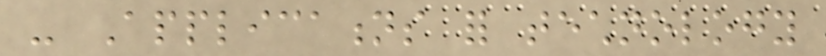- Applications for technology
